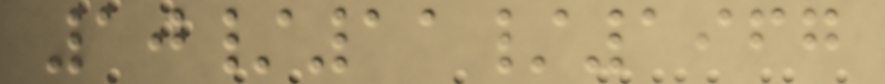10/11/1967
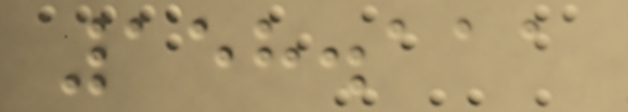158.111
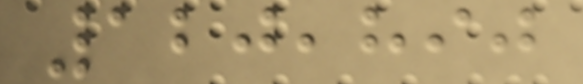120,890
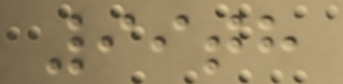99th
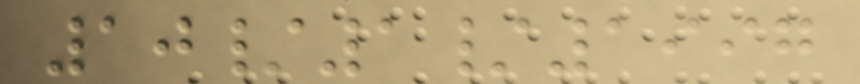10/1/1997
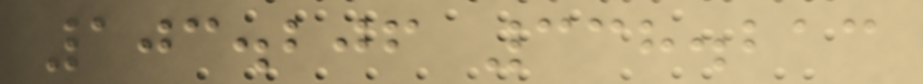103.206 338.213
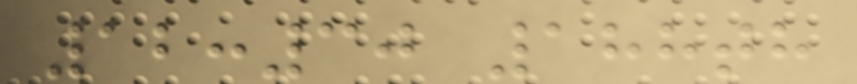12:30 188th
